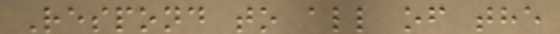Respond to all of the
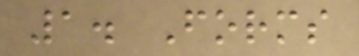1. Forms
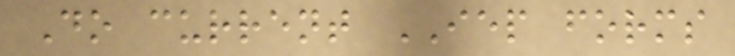Do current IEP forms
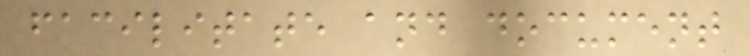facilitate and document
